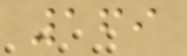169
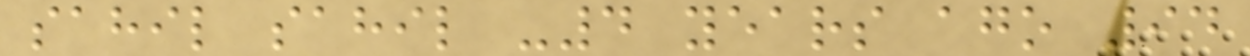sahil sahil -4 years ago 94
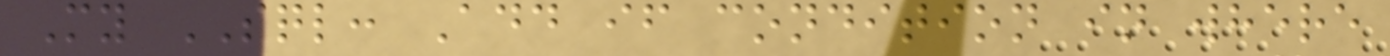My SQL: Add if condition in where
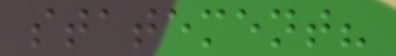statement?
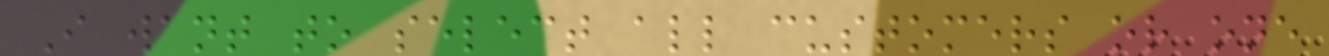I want to select all customers or one
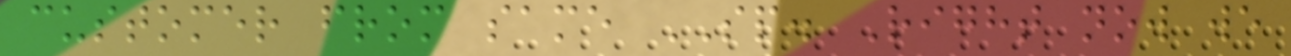customer from same SP. Right now we
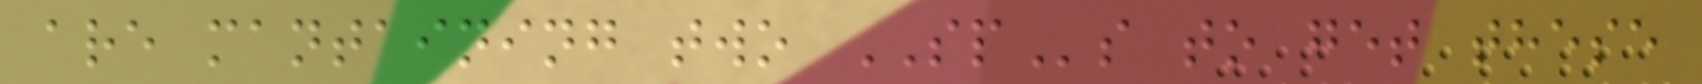are mantaining two SPs to get these
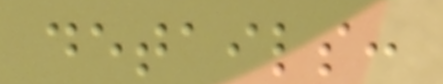details:
